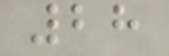28
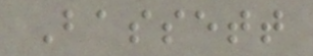Bassett
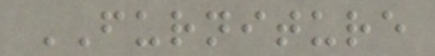FURNITURE
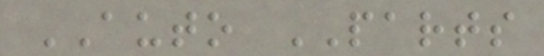AUTO PARTS
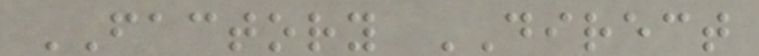FACTORY DIRECT
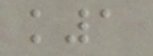k1
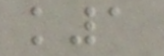k1
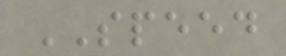SPEED
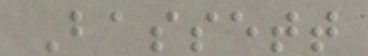Bassett
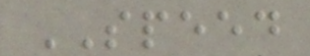SPEED
